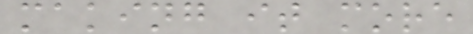making it more
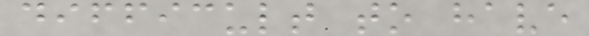difficult to have
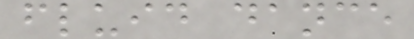fluid dance
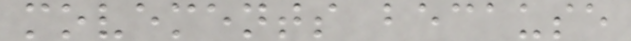movements because
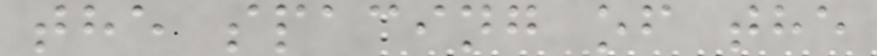the spacing of the
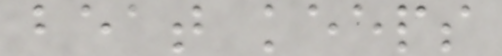beat keeps
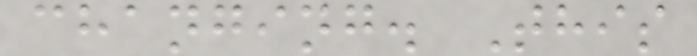changing. This
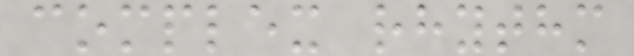complex rhythm
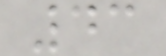43
